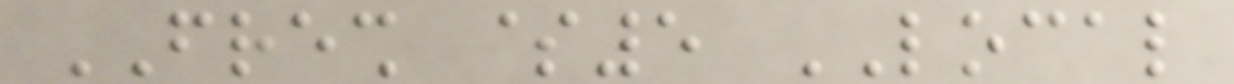FRESH $5 LOCAL
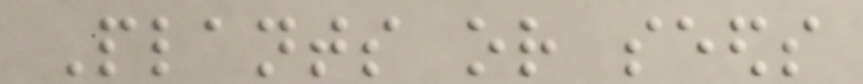Plants or seeds
